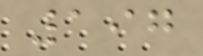197
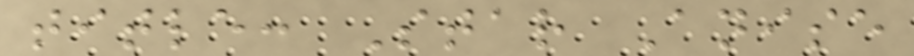title: Star Anise
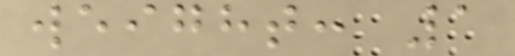weight: 1
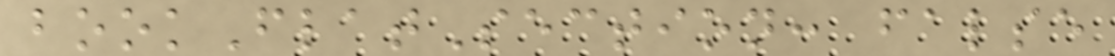bookFlatSection: false
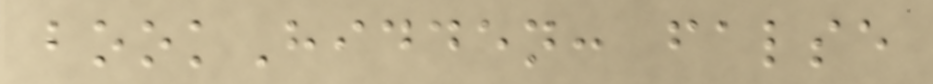bookHidden: false
